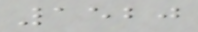1520
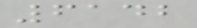6142
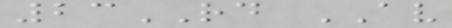23RD AV
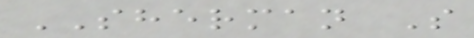SHERMAN S
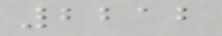2212
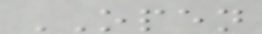OPEN
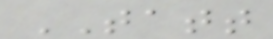TATT
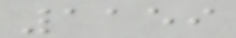1159
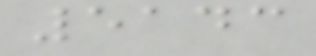5143
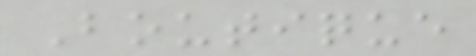Boutique
